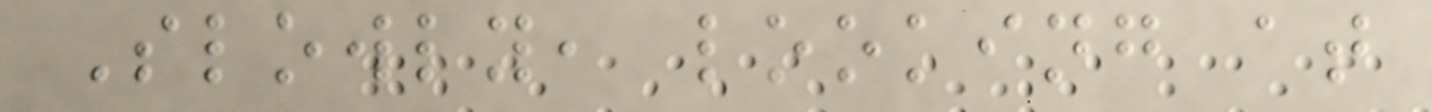Slowly, looking at
